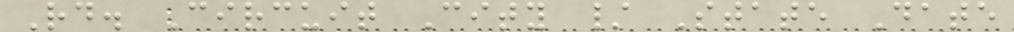Rd. Circuit City / State Date
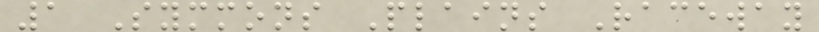1 Symmons Plains Raceway
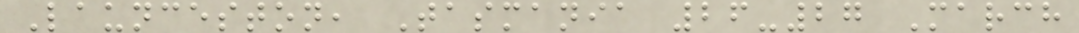Launceston, Tasmania 26-27 March
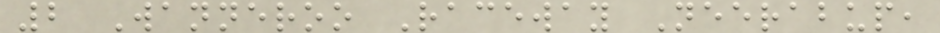2 Wanneroo Raceway Neerabup,
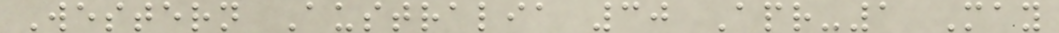Western Australia 30 Apr-1 May
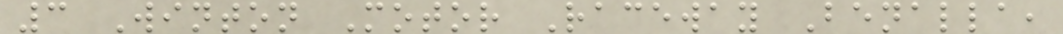3 Winton Motor Raceway Benalla,
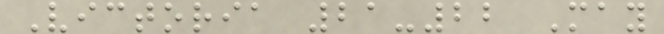Victoria 21-22 May
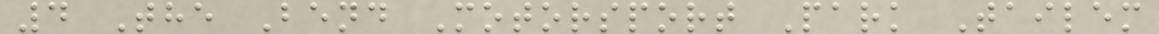4 The Bend Motorsport Park Tailem
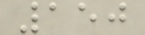150
